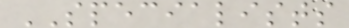SPECIALISTS
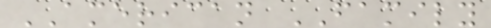AMERICAN FAMILY
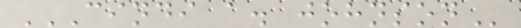CINDI A. JOHNSON
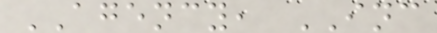AGENCY, INC
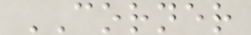CORNER
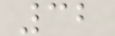32
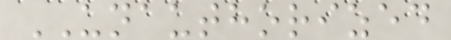UNAUTHORIZED
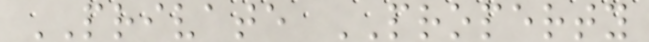PRIVATE PROPERTY
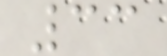33
